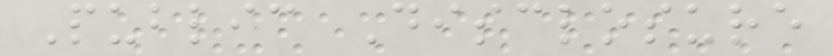Public Disclosure
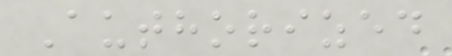Authorized
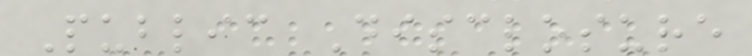Public Disclosure
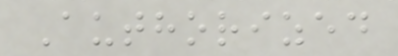Authorized
